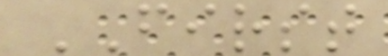FIRST
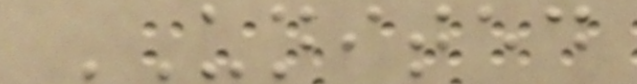UNITED
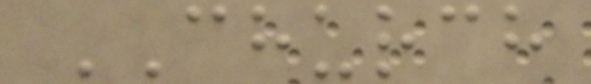CHURCH
